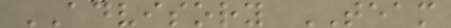ADVISORY TEAM
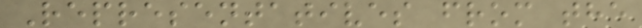Representatives from the
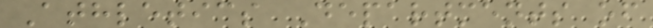Athletics Departments of
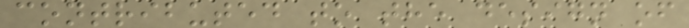contributed to the design of
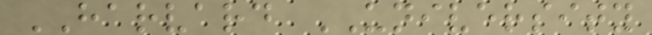HARVARD UNIVERSITY
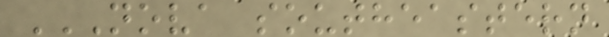NOVA SOUTHEASTERN
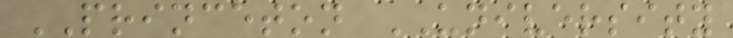PRINCETON UNIVERSITY
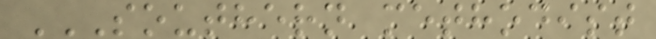SOUTHERN METHODIST
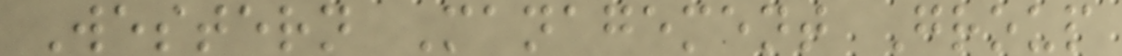Western Management Group
